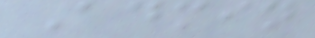Admin
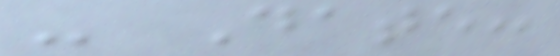- Date:
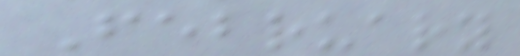February
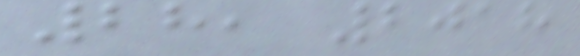28, 2018
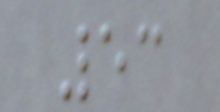53
